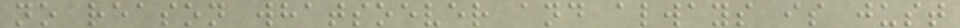no reason whatsoever and always is just
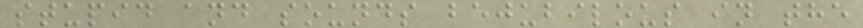stupid and sounds bejubilous in the
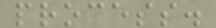process.
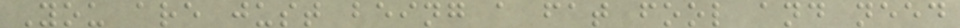You are just being a fat fool and need
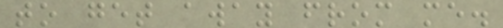to get away from me.
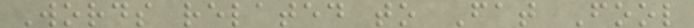Words related to Fat Fool
